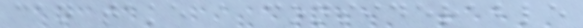can take a considerable
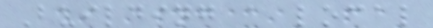Building a local
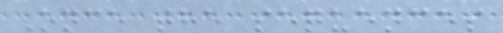Once the sequences
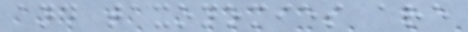and taxonomies are
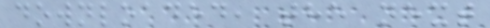downloaded, the next
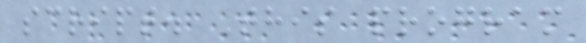script. This program
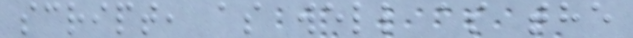script, as well as the
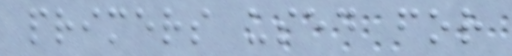primers used for
